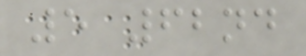5 62nd
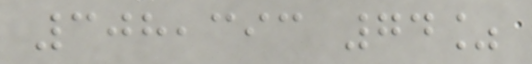308,393 74%
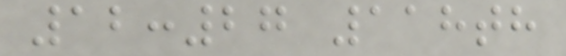12:27 118th
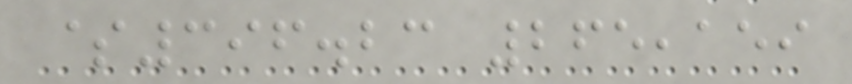$396.23 265,159
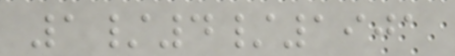1/4/1901
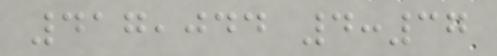417,044 4:37
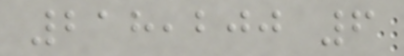218,200 6
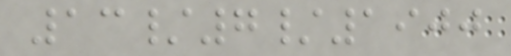13/7/1900
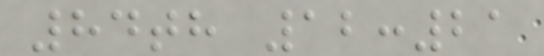84th 12:21
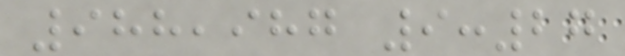988,987 9:27
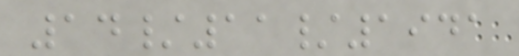14/11/1941
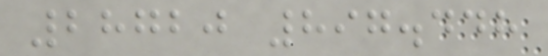28720 897.448
